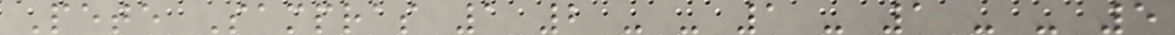Pete Sampras 1 2 - - 1 - 1 - - 5
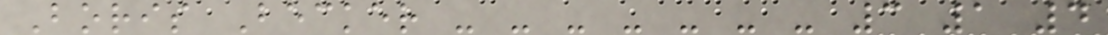Boris Becker - - - - - - - 3 1 4
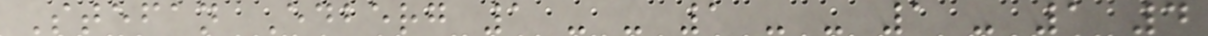Stefan Edberg 1 - - 1 - - 1 - 1 4
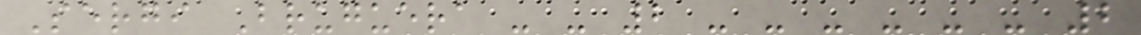Sergi Bruguera - - 2 - - - - - - 2
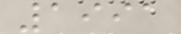1991
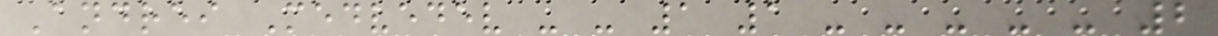Andrei Medvedev - - 1 1 - - - - - 2
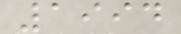1994
